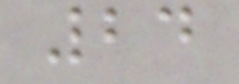24
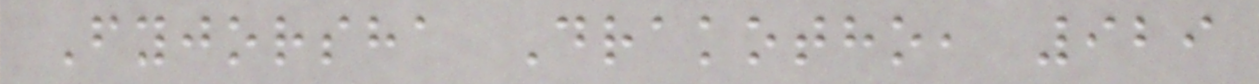Fyjorsha Drakotho, 929
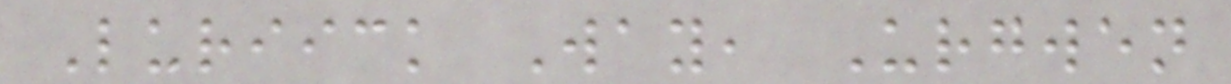Luriick Way, Urgwen
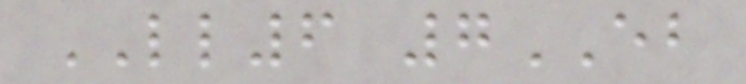LL6 7EB
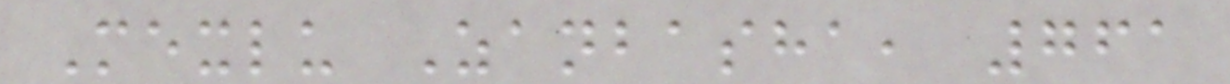Mexlu Zanbasha, 761
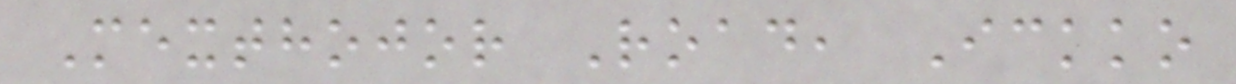Mexthojor Road, Ickko
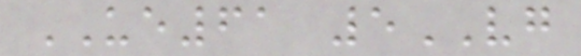UE61 5VG
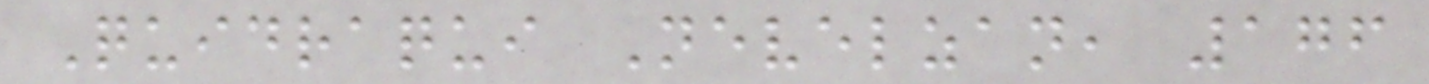Quidraqui Nevelzan, 176
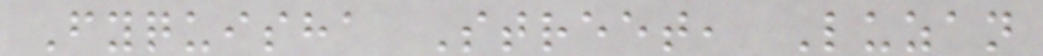Fyquisha Street, Luzan
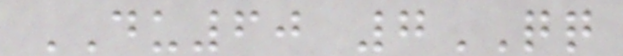DU60 7QQ
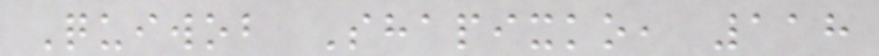Quiwob Shapixko, 118
